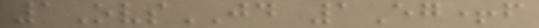1OvsJD 1Eg+f
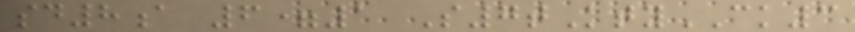sd8a 6=1 S7tKtyCK3
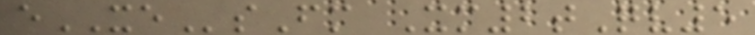eXEsFm Xm2tQv5
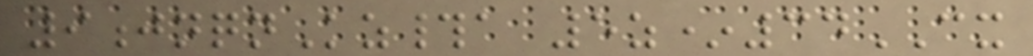9jnqnKz#a 5z*34CX
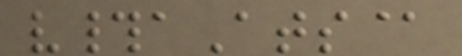v#aAts@
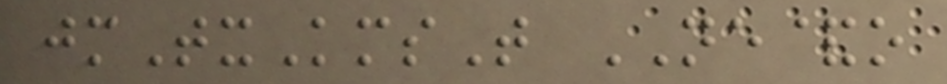jmTxKmsT NE&o
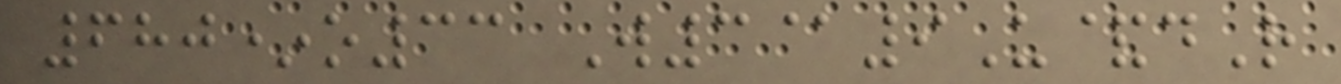680*o33 W3@9U&dR
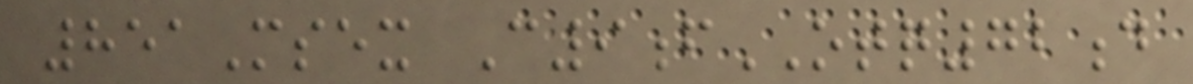851Msex C9fOTQ72d
